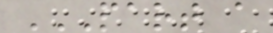PART A
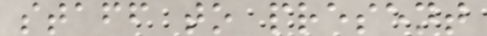staff to present
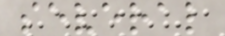several
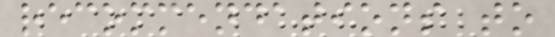recommendations to
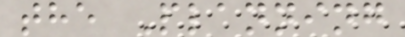the Planning
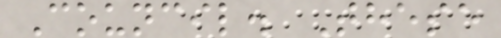Council. These
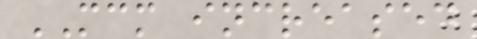MCM increased
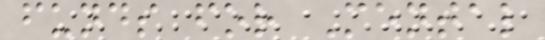funds for Mental
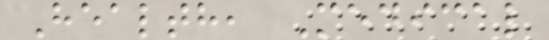Health, Medical
